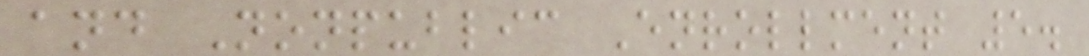and Nonpublic Enrollment 5.
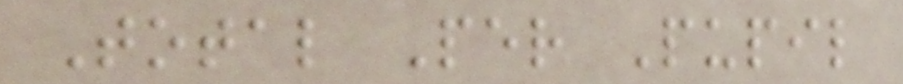Total Per Pupil
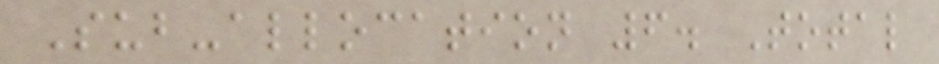Sub-allocation 6. Total
